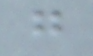g
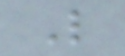L
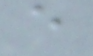e
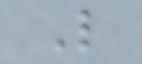L
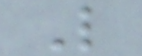L
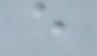e
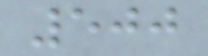500
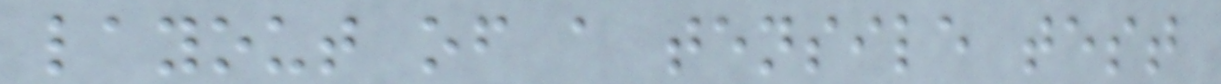layout of a tensile test
